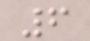6
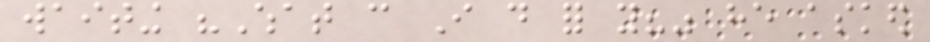waiting "What can I do for you?" he asked
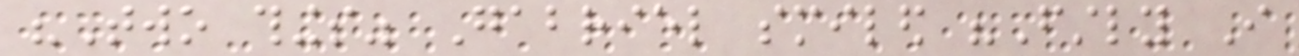"Two things" Gabriel smiled "Firstly I
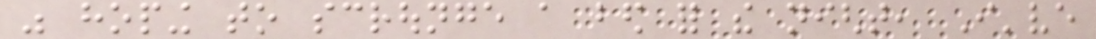was hoping to scrounge a bed for the night, I've
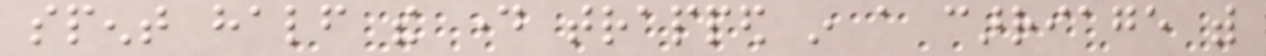spent half the day trapped in a carriage with
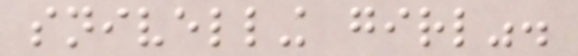snivelling girl".
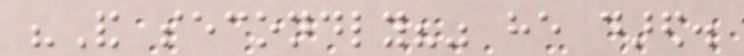"And secondly?" he dared.
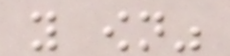you own"
